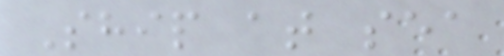Ship at sea
